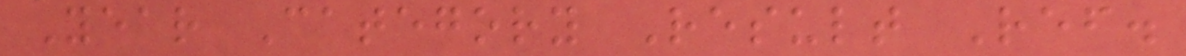Year Category Result Ref.
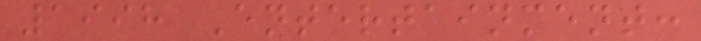1998 Entertainment:
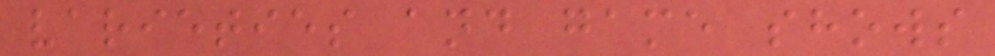varieties and game shows
